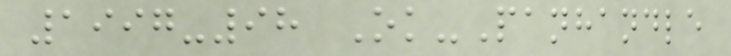1997-98 Ok-Panhandle
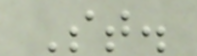St.
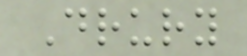Drury
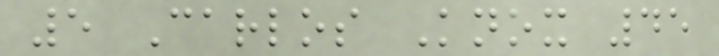5 Carlos Knox 45
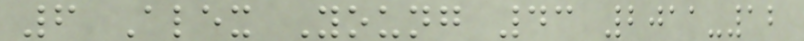6 Alex Young 43 2011-12
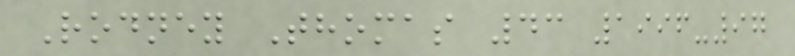Rodney Thomas 43 1996-97
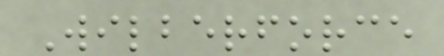Wilberforce
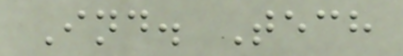Ind. Tech
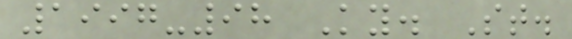1997-98 Ky. St.
